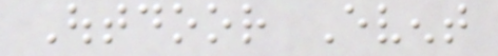Outdoor Event
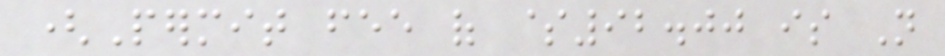(Permit fee of $92.00 is Not
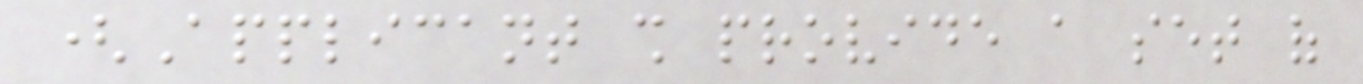(Applicant shall provide a set of
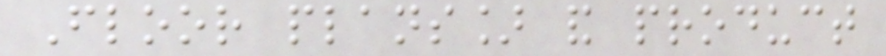Floor plans] and product
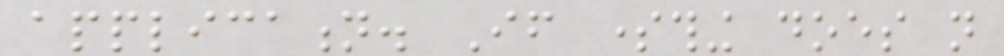application. If something does not
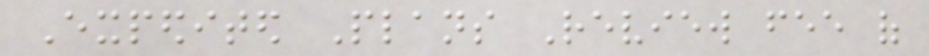Expedited Plans Review fee of
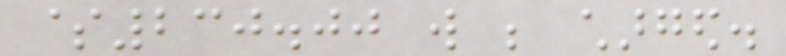$230.00 will be charged.
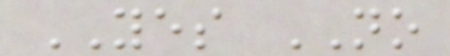YES NO
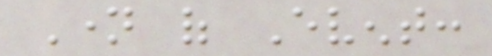Name of Event:
